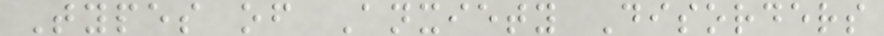Types of Anxiety Disorders
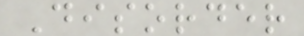Disorder
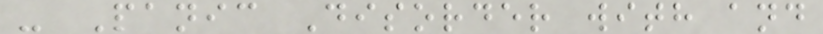- Panic Disorder with and
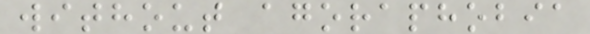without agoraphobia
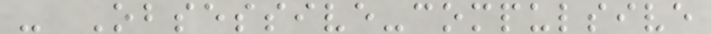- Obsessive-compulsive
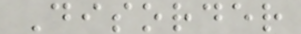Disorder
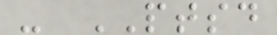- PTSD
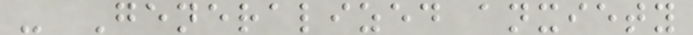- Generalized anxiety
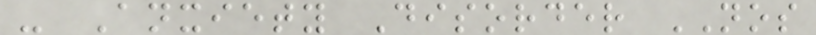- Anxiety Disorder NOS
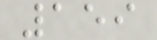159
